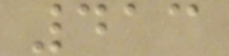413
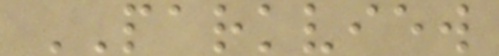PARKVIEW
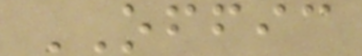OFFIC
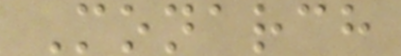Monarch
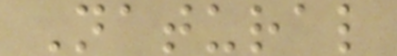Natural
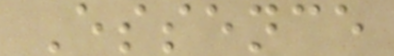Essence
